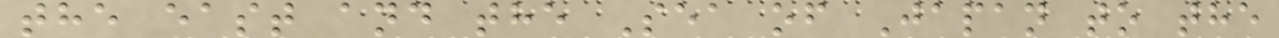the east and the Sea of Japan to the
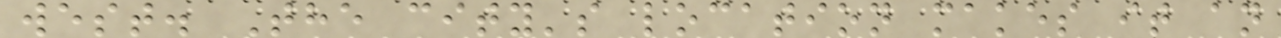west. The city's location makes it an
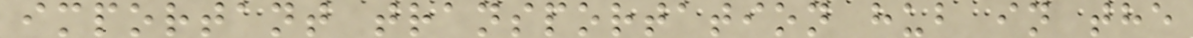important transportation hub in the
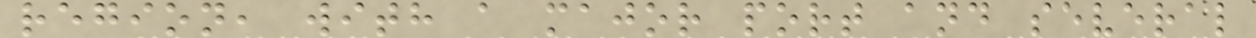region, with a major port and several
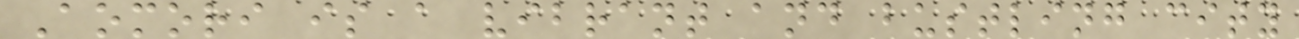Aomori is a vibrant and bustling city
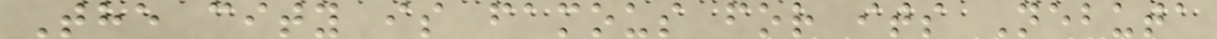The city is famous for its Nebuta
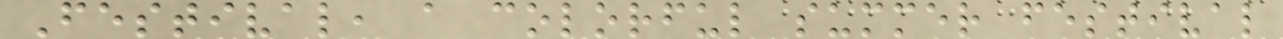Festival, a colorful summer festival
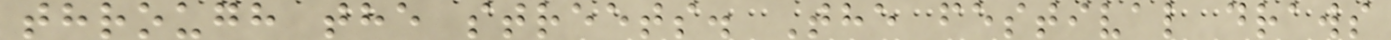through the streets. The festival draws
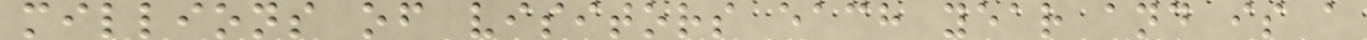millions of visitors each year and is a
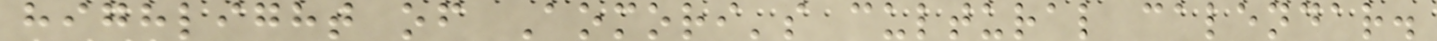highlight of Aomori's cultural calendar.
